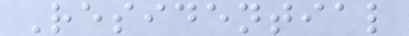Residential
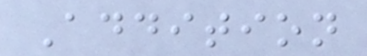Addition
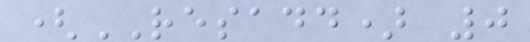(RESADD) 0
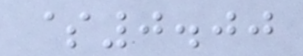$0.00
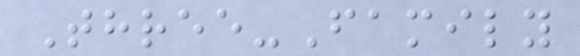Three-Family
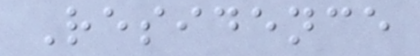Residence
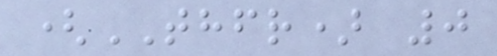(THFR) 0
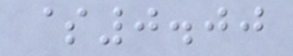$0.00
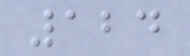124
